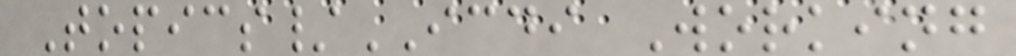Topics/ICDI Working
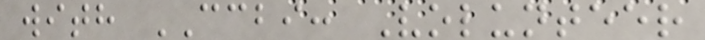with CCBI: Volunteer
